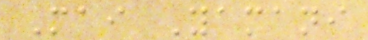Mai Yamani
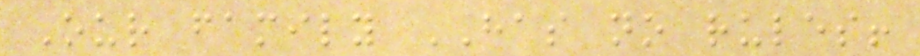Our family HAS no rules!
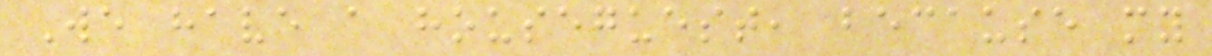We have a houseguest, because my
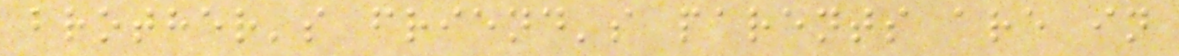brother's friend's parents are in
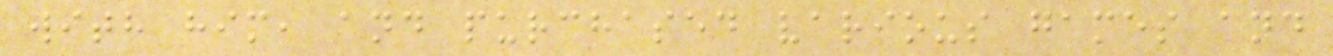with him, and purchased various games and
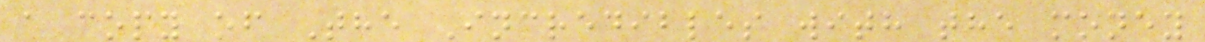a copy of The Incredibles with the money
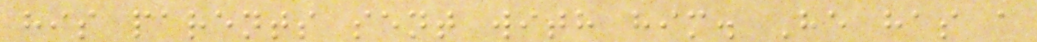his parents sent with him. He has a
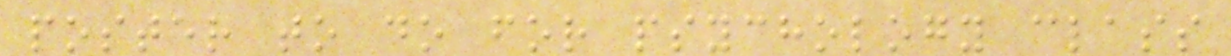poster to do for psychology class
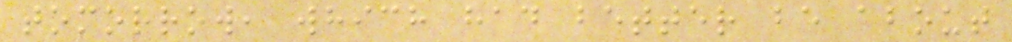tomorrow, which had better be about
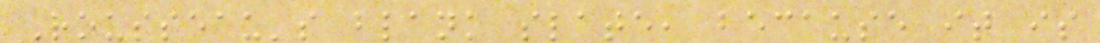Rousseau's blank slate, because it is
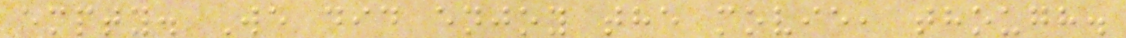empty. We did enjoy the movie, though.
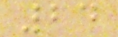24
